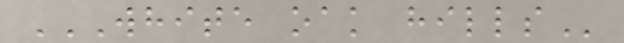WHITE OAK HILLS
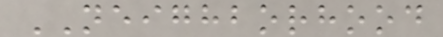NEIGHBORHOOD
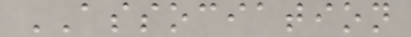ASSOCIATION
